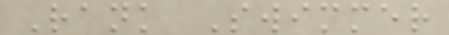Rank Swimmer
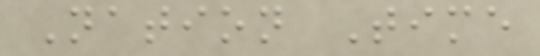Nation Time
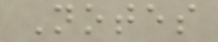Notes
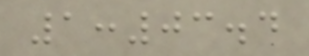1:03.4
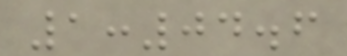1:04.6
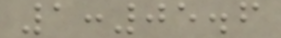1:05.6
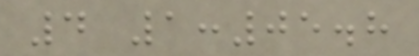4 1:05.8
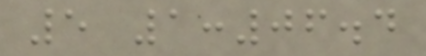5 1:06.4
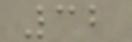32
